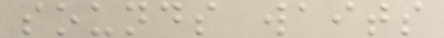sounds waits
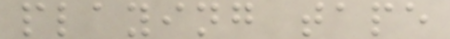playing tape
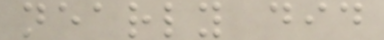nearly did
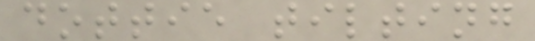dottie tilting
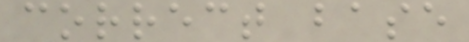correct base
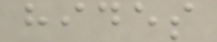hides
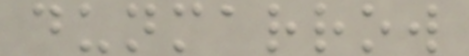dunmarrow
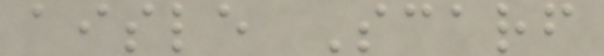aisle Scarf
